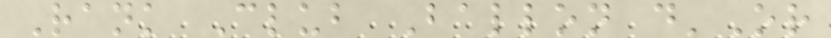Rank Club Ballon d'Or
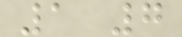1 7
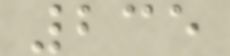235
